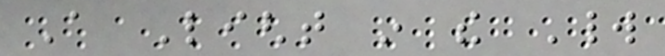A Light in the World
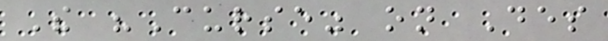The "Curse" on Des
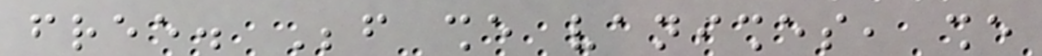free. Before she vanishes, she
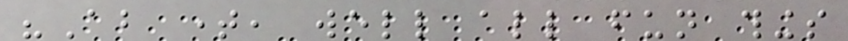"About time, well all fun things
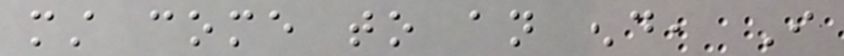must come to an end, I
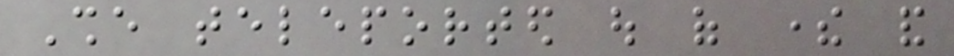She teleported out of there and
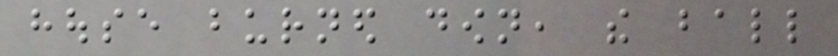house burned down, the ball
